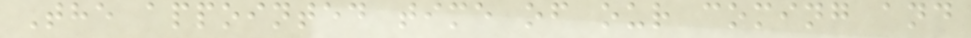The appointed time of our coming and
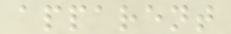apparent
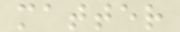matter
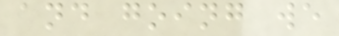and going we
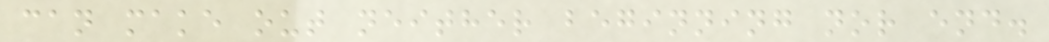can make out neither beginning nor end.
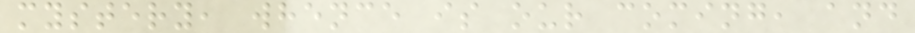mystery, whence is our coming, and
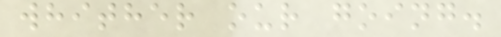whither our going.
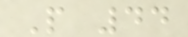P 44
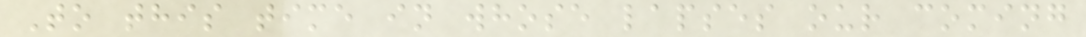To this time in whose lapses our coming
